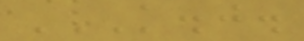K.J.
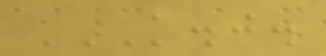K.J.
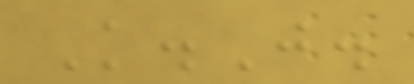K.J.
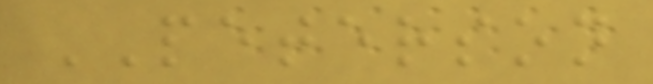PETERSON
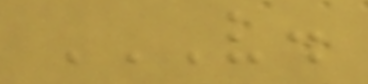V.
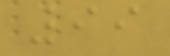99
